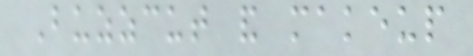Buzzcut and makeup
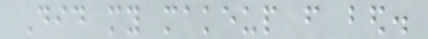Did my makeup from bed.
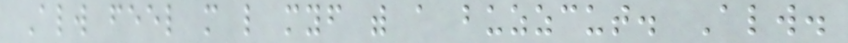Always feel more like myself with a buzzcut. Always.
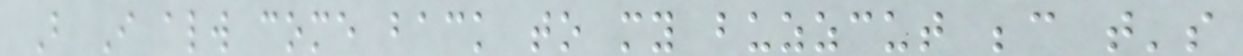But I always come back to my buzzcut because that's
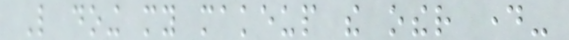Like doing my makeup the other day-
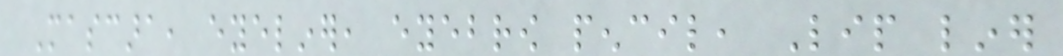Mascara, eyeliner, eyebrow pencil, Lip liner
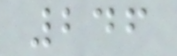246
